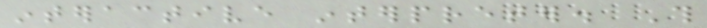interactive interpreter. This
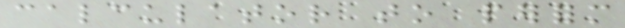calculator to perform
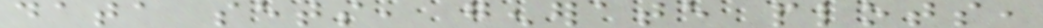data sets, generate plots,
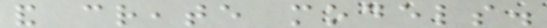and create models.
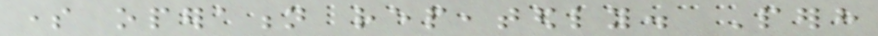some operation repeatedly. Perhaps
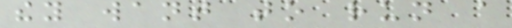they want to run a
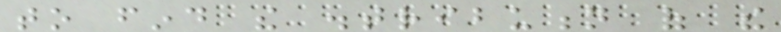to find the distribution of the
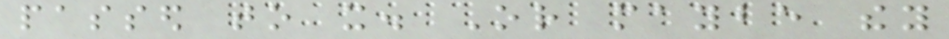passed to it. Or maybe they
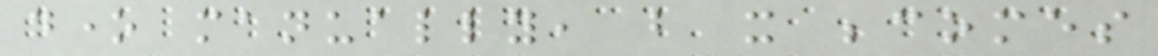done manually, but it becomes
